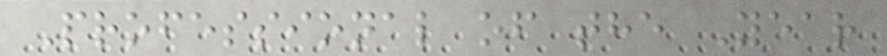Professional of the Year
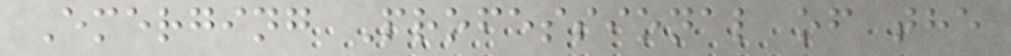Emerging Professional of the
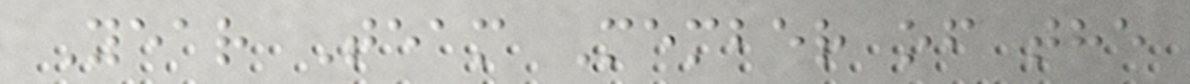Year Team Member of the
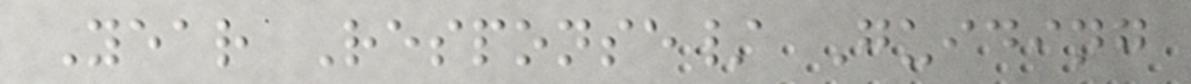Year Response/ Guiding
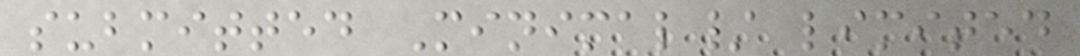submitted Minimal/ limited
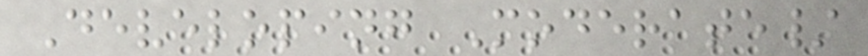Developing Moderate/
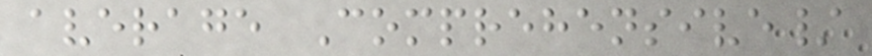average Comprehensive/
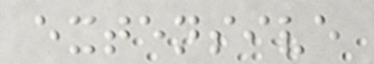extensive
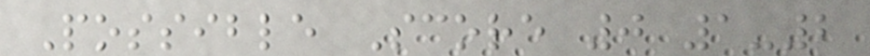Possible Score 0 1-2
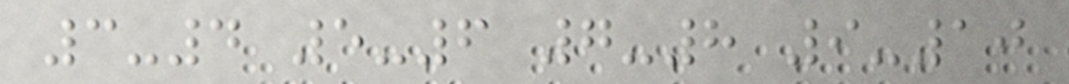3-4 5-6 7-8 9-10
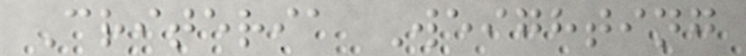Criteria Weighting
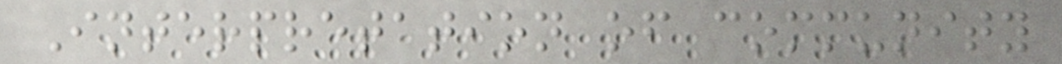Interpretation of community
